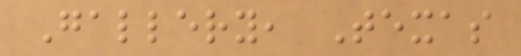Gallery, Texas
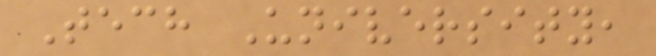Tech University,
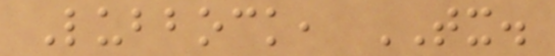Lubbock, TX.
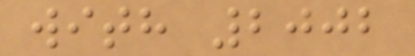with 2002
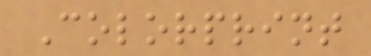Colorprint
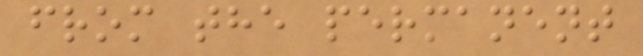from the permanent
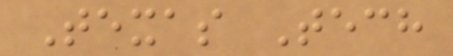Texas Tech
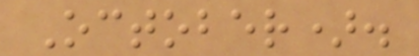October).
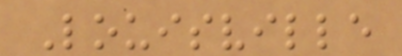Louisville
